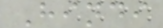Hindi
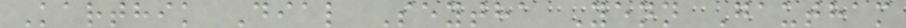Karthik Dial Seytha Yenn Gautham
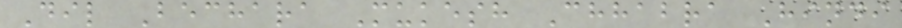Dil Bechara Mukesh Chhabra Hindi
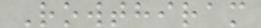Rowthiram
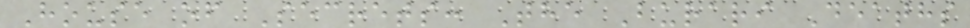House of Secrets: The Burari Deaths
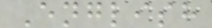English
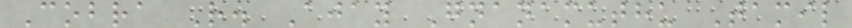Cobra R. Ajay Gnanamuthu Tamil
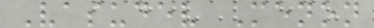Vasudev Menon
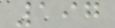197
